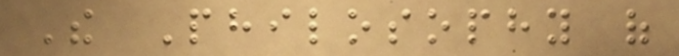The Philosophy of
